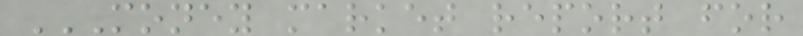MONEY MARKET REPORT FOR
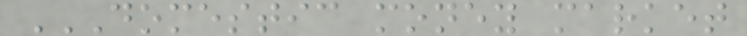DOMESTIC MONEY MARKET
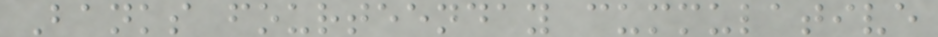Banks fourteenday cummulative
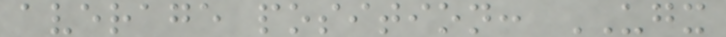average position: UGX
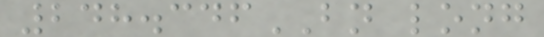248.346BN long
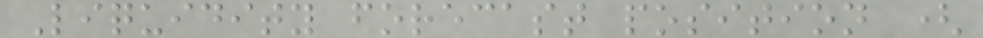Liquidity forecast position (
